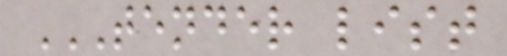TENDER LIST
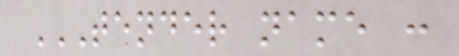TENDER NAME :
